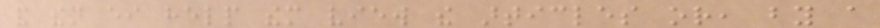and then either help them view the articles or, by a
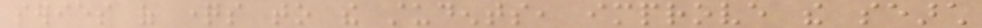series of questions to the students, improve the search
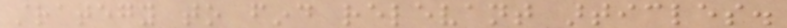strategy to find relevant articles.
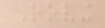Roving
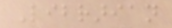Librarian
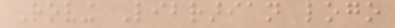Roving Librarian logo
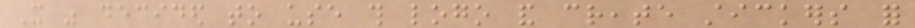It was decided to use this logo and create stickers for
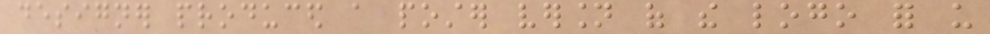designer produced a poster version of the logo for us
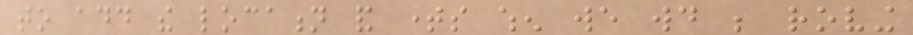to add the location and times when we would be roving
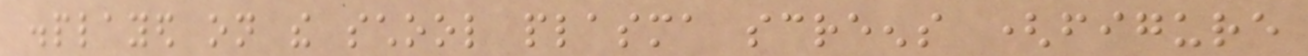displayed on the school plasma screens (figure
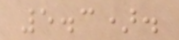5.3).
